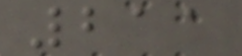211
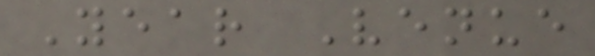Year Venue
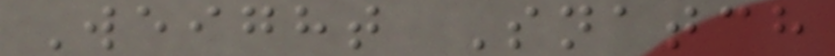Weight Snatch
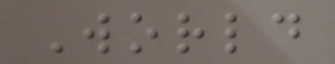World
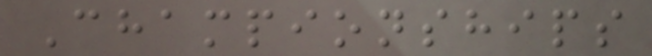Championships
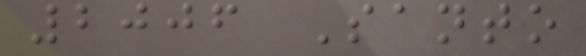2006 Santo
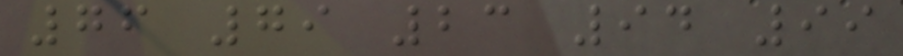76 79 23 94 99
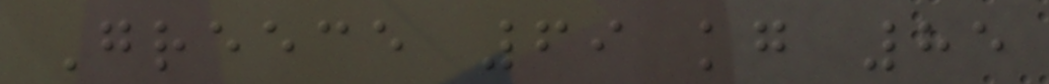Greece 69 kg 85
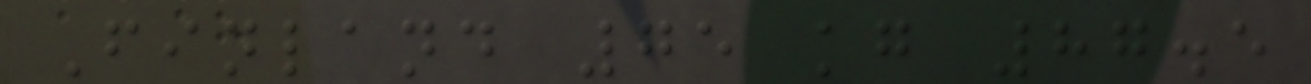Finland 75 kg 87.5
